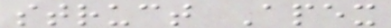struct Apex
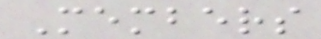Members
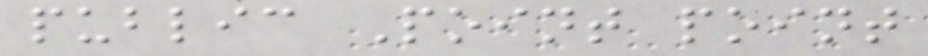public Point point
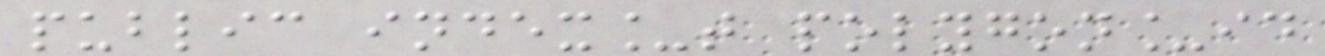public index_t polygon_id
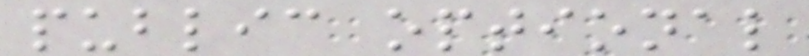public optional
